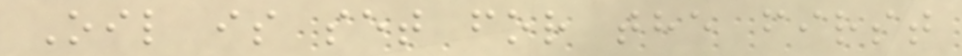Oil is set for the first
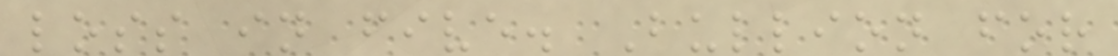loss in five. Bullion for
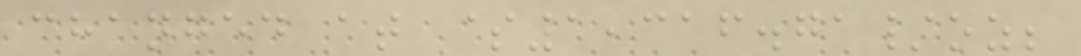changed at $1,316.71/oz;
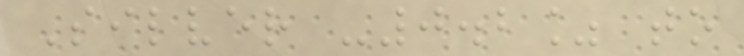Silver -0.2% to
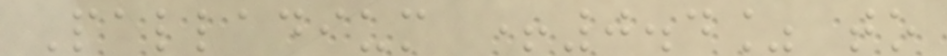Palladium +0.4% to
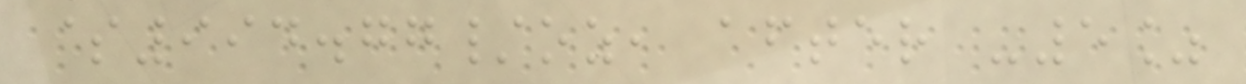$994.77/oz, after -5%
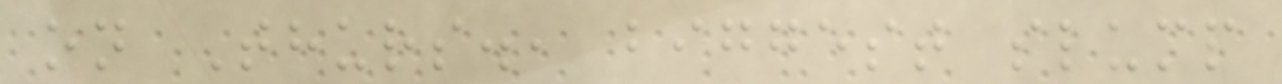on Thurs., biggest slump
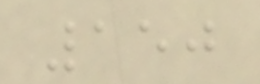150
